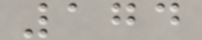174
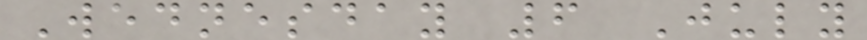Wednesday 6 July
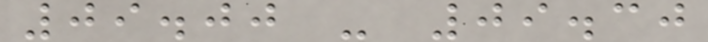09.00 - 09.30
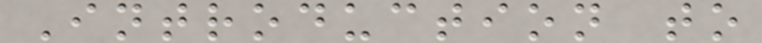Introduction to
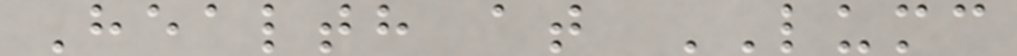Health at LUMC
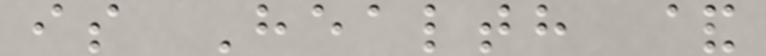is Health &
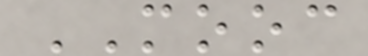MOOC
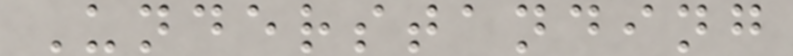Understanding
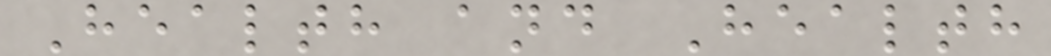Health and Health
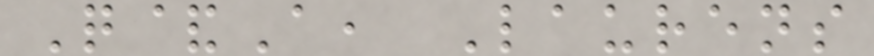Q&A, Laurens
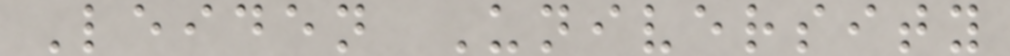Leiden University
